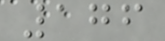176
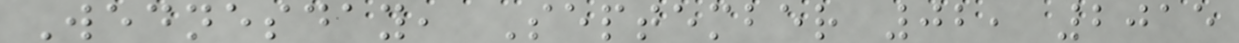Wednesday, September 02, 2015
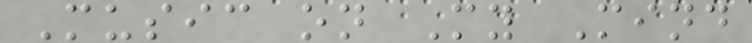Music on My Mind
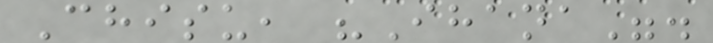Chisu, "Ihana".
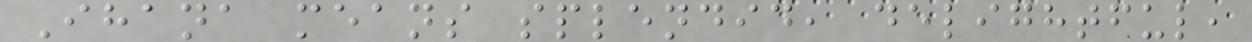Ihana means splendid, delightful,
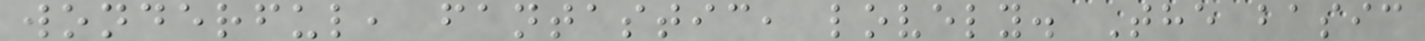wonderful, fantastic, lovely. The basic
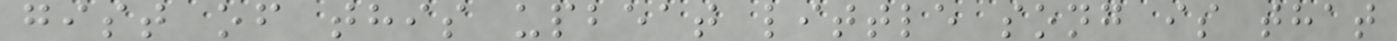gist of this upbeat little song is that
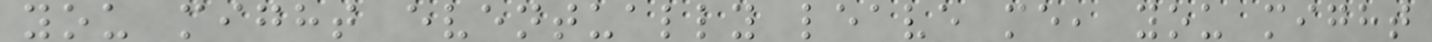you might eventually leave me, you might
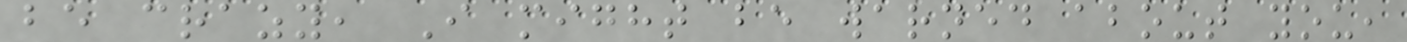be crazy, I might be warned about you,
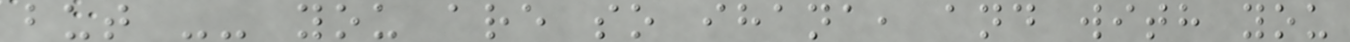but -- you are so ihana, and with you
